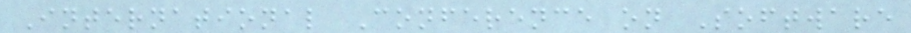International Conference on Software
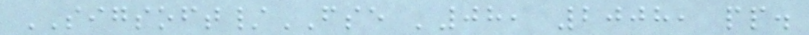SIGSOFT/FSE '08, 2008, pp.
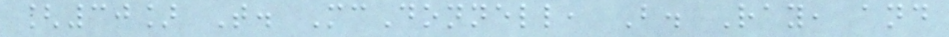[30] T. McDonnell, B. Ray, and
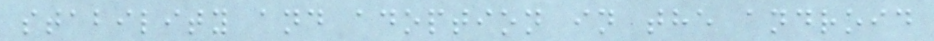stability and adoption in the android
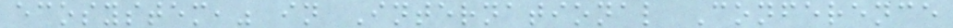ecosystem," in International Conference
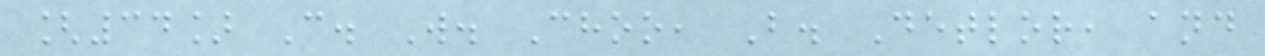[34] C. W. Choo, B. Detlor, and
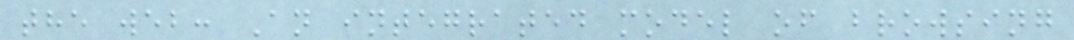the web: An integrated model of browsing
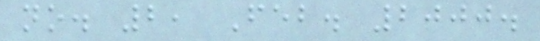no. 2, Feb. 2000.
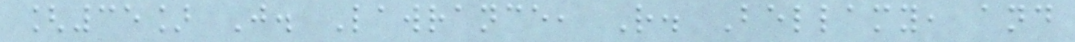[35] J. Lawrance, R. Bellamy, and
